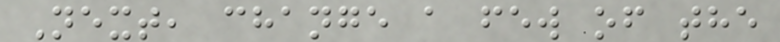Next, change a few of the
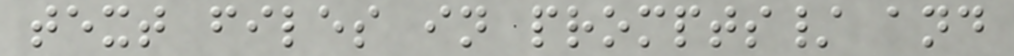text files in prompts/ and
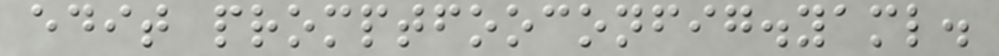edit promptfooconfig.yaml.
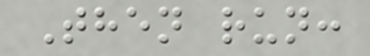Then run:
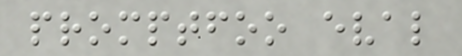promptfoo eval
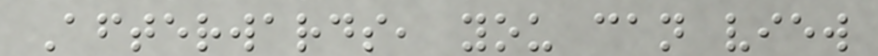Afterwards, you can view
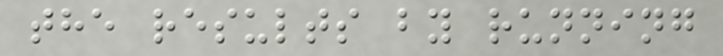the results by running
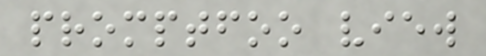promptfoo view
